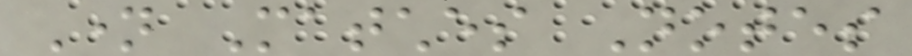Name Matches Notes
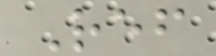Ref
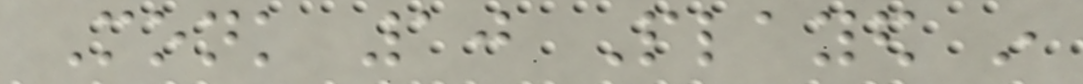Monk 10 Played in
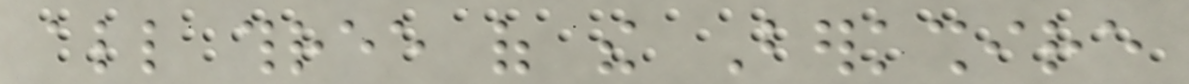all three of the Berkshire
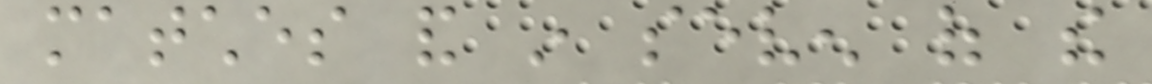matches and in seven of the
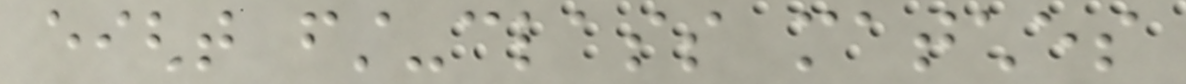eight first-class matches
